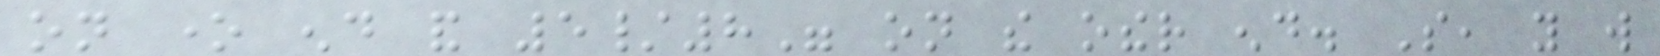on one end and 5/8" on the other end. So, you will
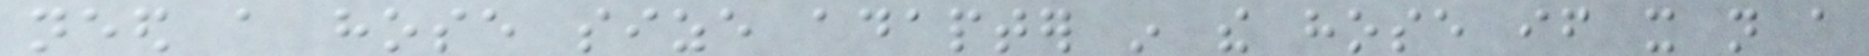need a hose size adapter in the hose if it not a
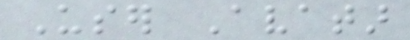User Avatar
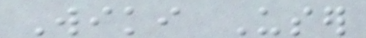Wiki User
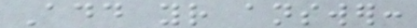Add your answer:
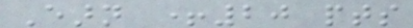Earn +20 pts
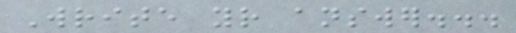Write your answer...
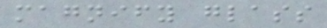magnify glass
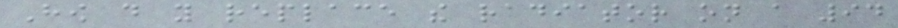How do you replace the radiator on a 94
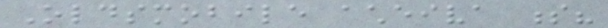Oldsmobile acheiva s?
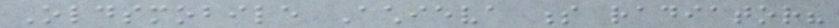Oldsmobile Achieva s radiator?
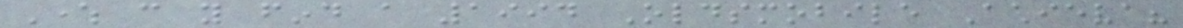Where can you find a 1994 Oldsmobile Achieva?
